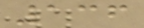136
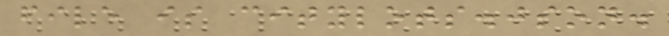file is citylots.json.
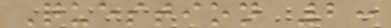Question 2:
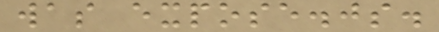was expose.js.
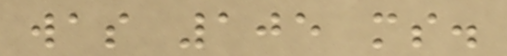was 105 ms.
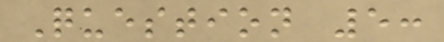Question 5:
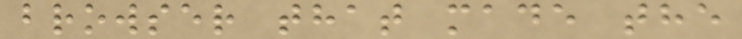browser that made the
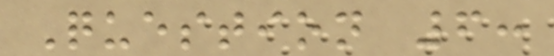Question 6:
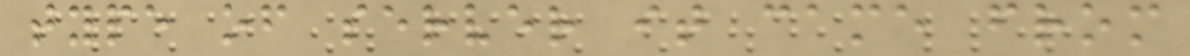type of server it came from
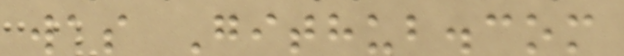was Github.com
